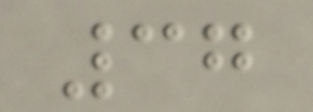37
